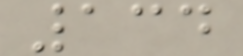134
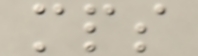mps
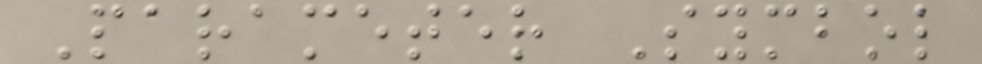Parameter Symbol
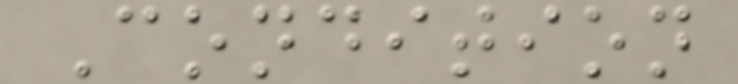Condition
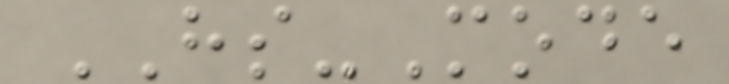HS-Mode
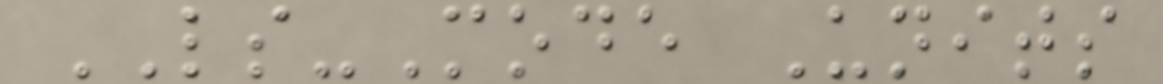LS-Mode Units
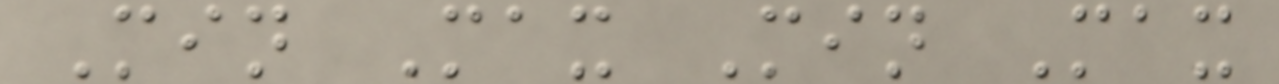Min Max Min Max
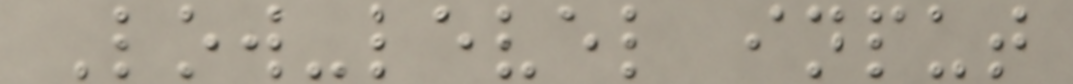Low-level input
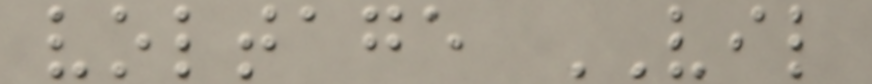voltage VIL
